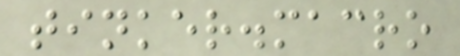tinker.macro
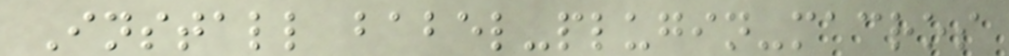Install babel-plugin-macros
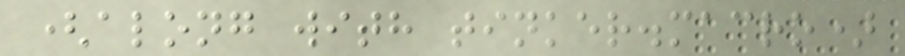(along with tinker.macro)
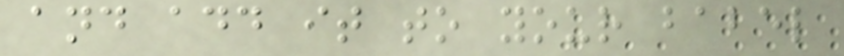and add it to your babel
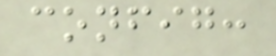config:
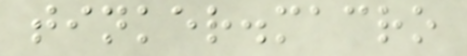tinker.macro
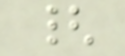{
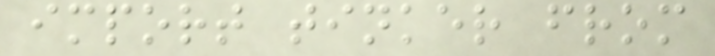import tinker from
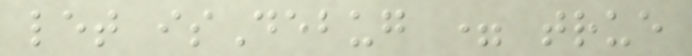let isDebug = true
